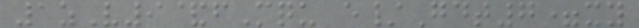1zV9&fMqu e/Gdt7=xy
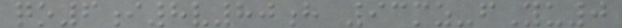qo6i8v80h 93mz-fYu0
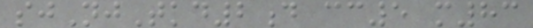sjNjTkd2d cc5 m83
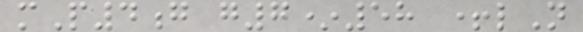mP4g g7*58 +lN
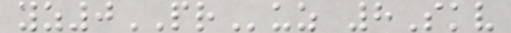yz0PRuz 8Skv
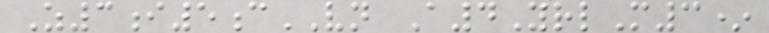Z3i5cVN A4YrlM3*
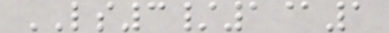LS3/1@1
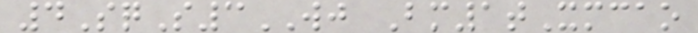4SqS3WJ Bm1tXmcao
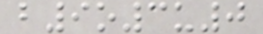b9o3u0
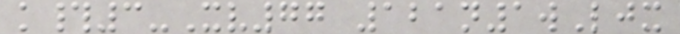k#3-Xv77 121n1wLjx
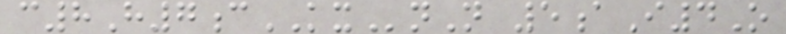c8H7cKXnN 5aI4O
